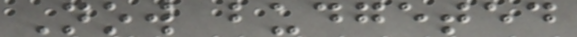Now budgeted
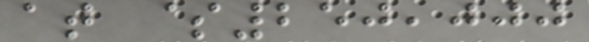at $250,000
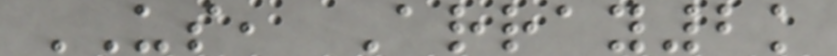US, Array2k
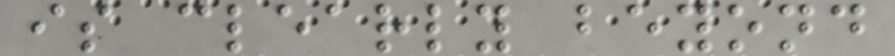is clearly beyond
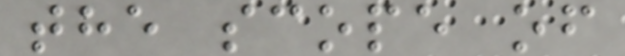the scope of
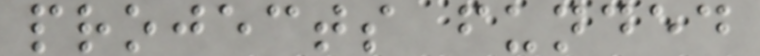projects funded
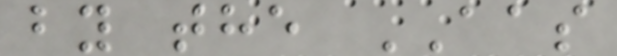by the AAS
